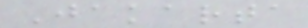Jakarta
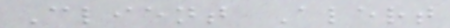Client Alert
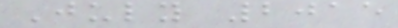July 2015
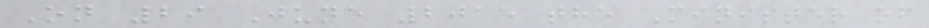On 29 June 2015 the Minister of
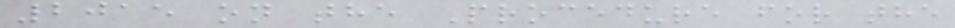2015 on the Procedure for the
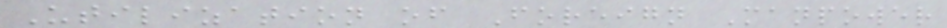Utilization of Foreign Manpower
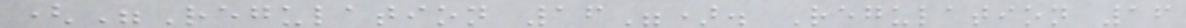("Regulation 16"). Regulation 16
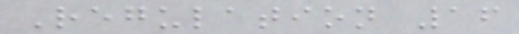Regulation 16
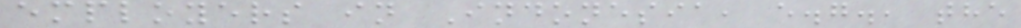employers in Indonesia, e.g., the
